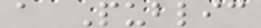a Public
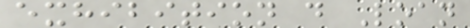exhibition d Loan
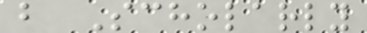b Scholarly
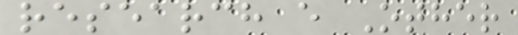research e Other
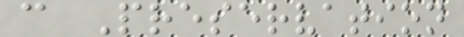c Preservation
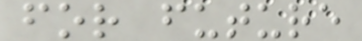for future
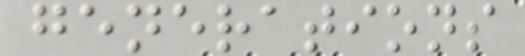generations
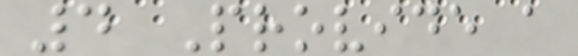4 Provide a
